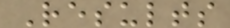Results
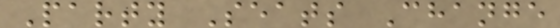Party Seats Change
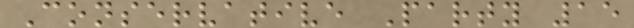Conservative Party 15
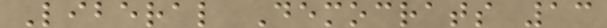Liberal Democrats 13
